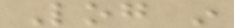Log in
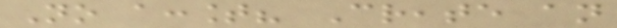No account? Create an
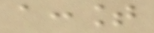account
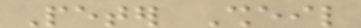Peter Sheil
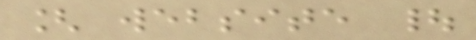[ website |
